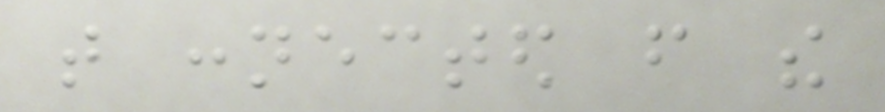that connected from the
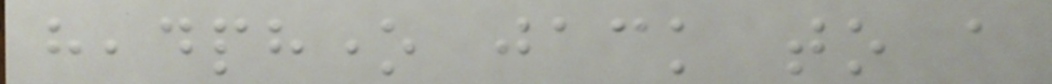headphone jack to a
